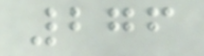276
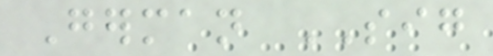German SIG
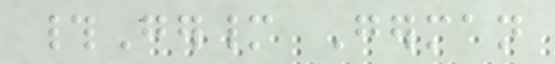#Germany German
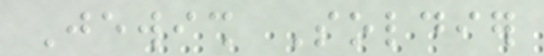Jewish Soldier
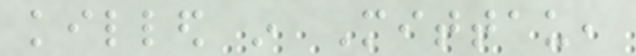killed in Mittau,
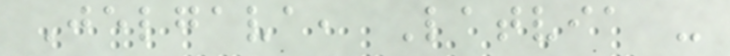Jelgava, Latvia -
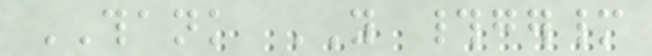THANK YOU #germany
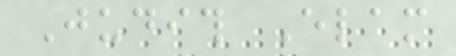Judith Elam
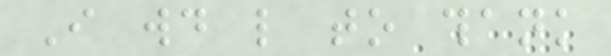I would like to thank
